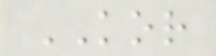KOR
